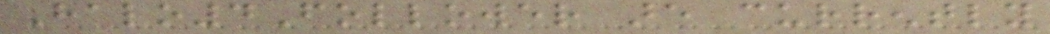Halo4Follower are currently
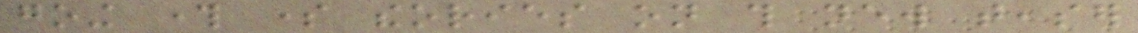going through some theories on this new teaser
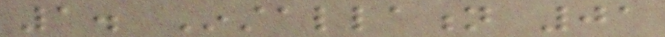1. Installation 01
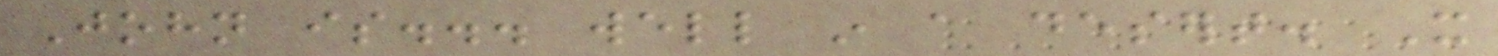John is... well in a desert. It
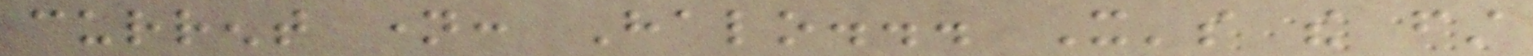current name: Halo... It's the first
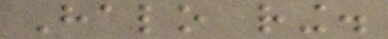Halo ring.
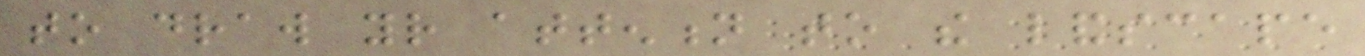to draw your attention to the landscape
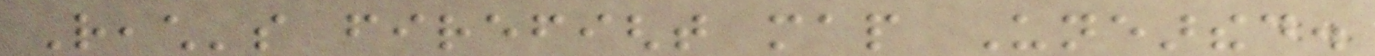Reach's firefight map Unearthed.
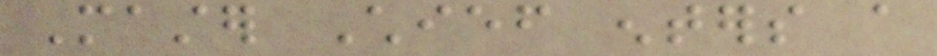Master Chief enters a
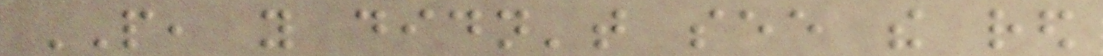PEOPLE, you didn't see the red
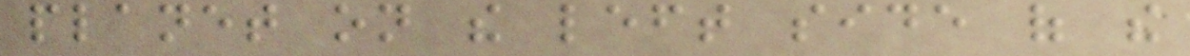planet on the left side of the
